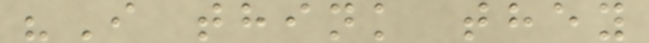"I think they
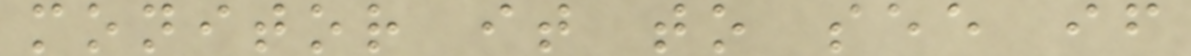monitor it to see if
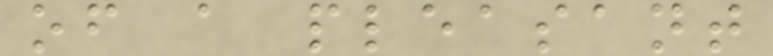of a pleasant
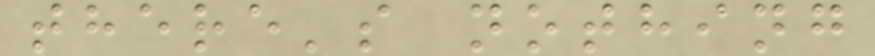there's nothing
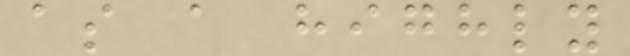as a highly
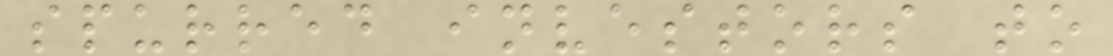spurred investors to
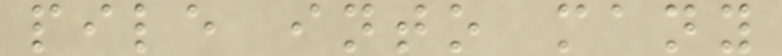pile into many
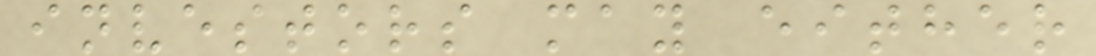investors may either
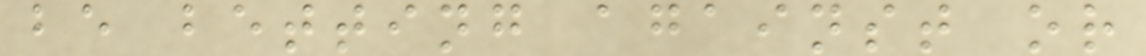be betting against or
